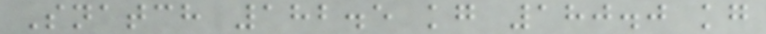Snatch 182.5 kg 180.0 kg
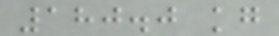180.0 kg
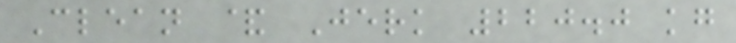Clean & Jerk 220.0 kg
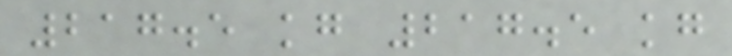217.5 kg 217.5 kg
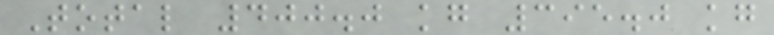Total 400.0 kg 395.0 kg
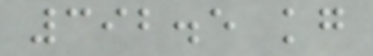392.5 kg
